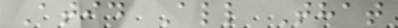Atid All That
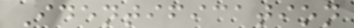Identification
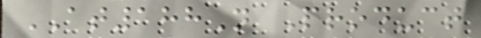AT188N Product
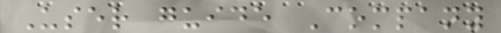User guide Company
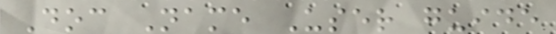Doc Name User guide
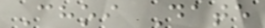Choi Date
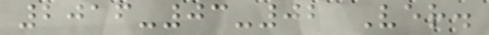2016-03-02 Ver.
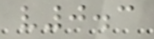v0.3
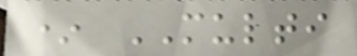* MULTI
